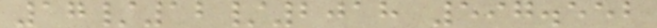17/12/2018 597.552
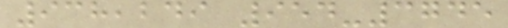938,249 954-3745
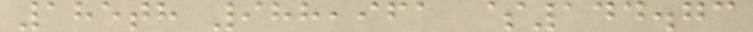185th 988,961 $144.73
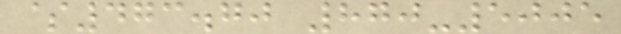$473.70 870-5005
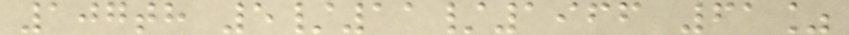107th 5/11/1966 61%
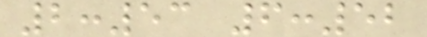2:53 6:52
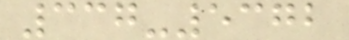337-5372
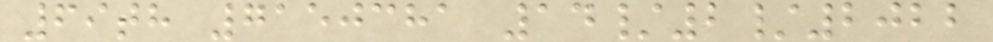69th 7150381 14/2/2022
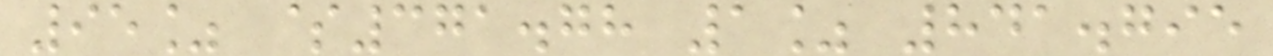95% $371.78 1% 841.795
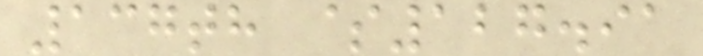137th $127.91
